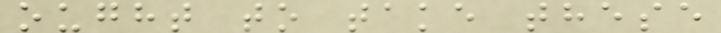ought to take these
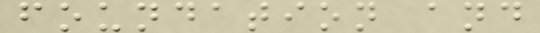foundation and
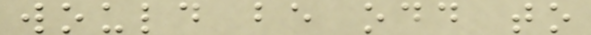would be odd to
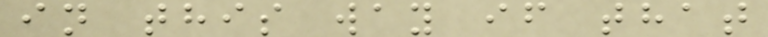in this way if that
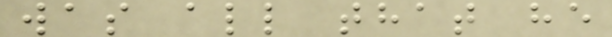was all that he
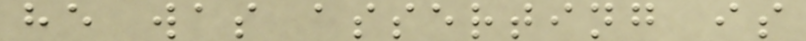he was asserting is
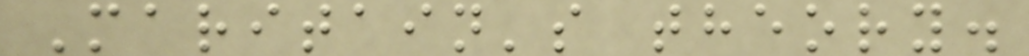Maritain's theory.
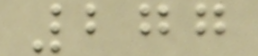277
